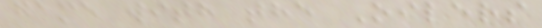game with the Oilers
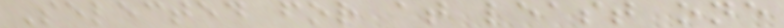Selected for at least one
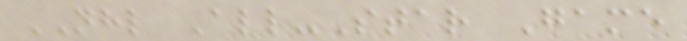NHL All-Star Game
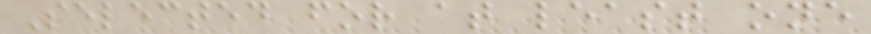Selected for at least one
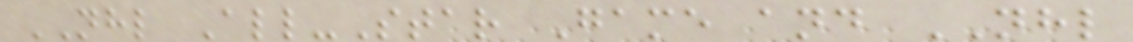NHL All-Star Game and NHL
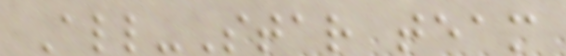All-Star team
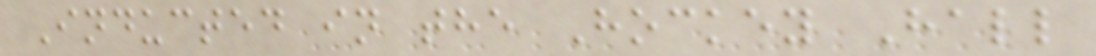Inducted in the Hockey Hall
